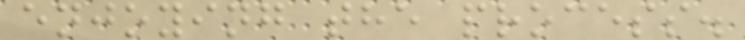enjoying the process.
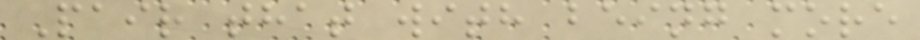Pair that with being more
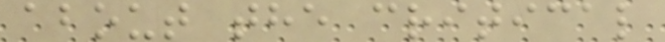about the critical
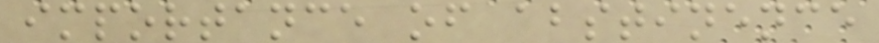importance of abstinence
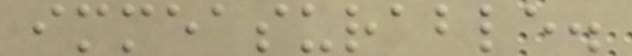immeasurable.
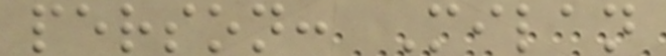person: Milan
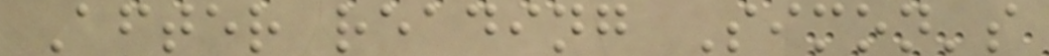After reading Simon's
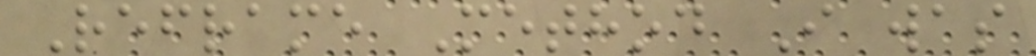Reframe Method I was
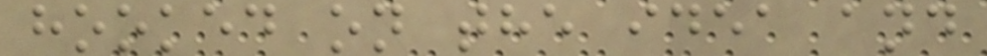hooked on the idea and
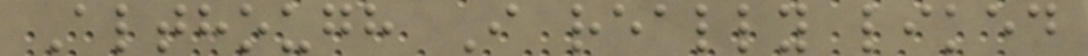Although I really liked
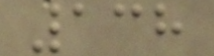138
